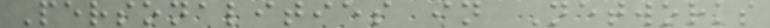Personalities in Networks
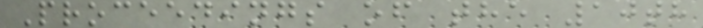Proceedings of the 10th
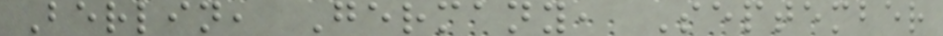Berlin, Germany, September
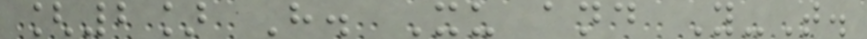[2] H. Xu and Y-T.
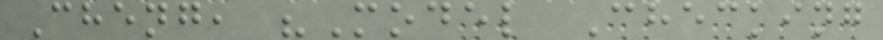Cheng, "Model Checking
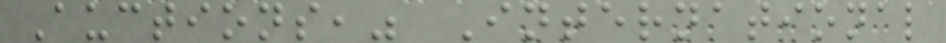Auctions," International
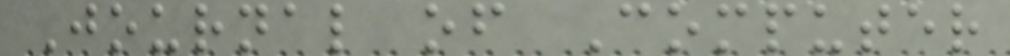Journal of Computer
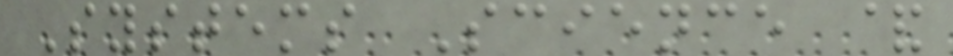Systems Science &
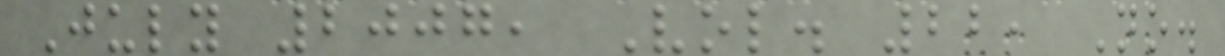July 2007, Vol. 22, No.
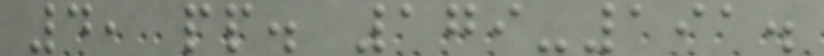4, pp. 179-191.
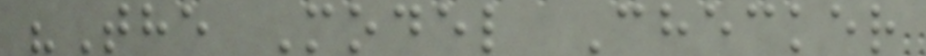"The Model Checker
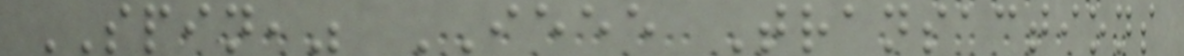SPIN," IEEE Transactions
